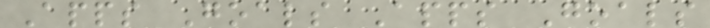Apps Goals Apps Goals
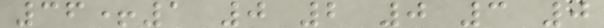36+1 0 2 0 3 0
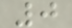0
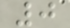0
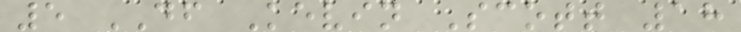5 DF Kevin Scott 18
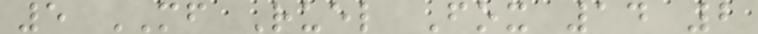5 MF Ruel Fox 14 2
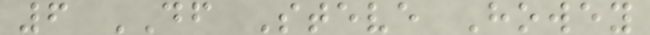6 DF Steve Howey
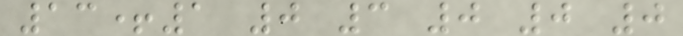13+1 0 3 0 0 0
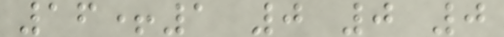16+1 0 0 0
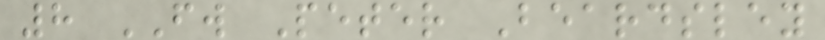8 FW Peter Beardsley
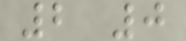2 0
